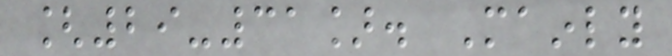[29-31]. Mainly
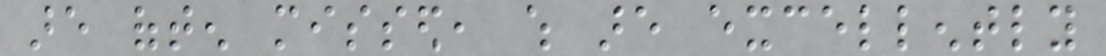are often missed, which are excellently
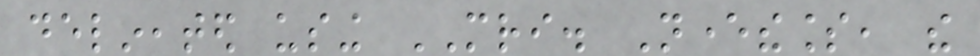delineated using MRI. Nevertheless, the
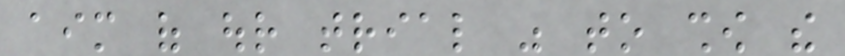aim of our trial was to show the
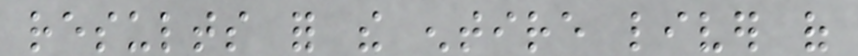results for the entire liver of
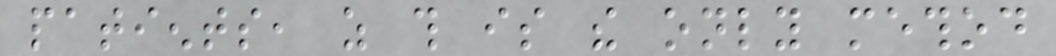patients, as this is the only method
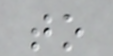to
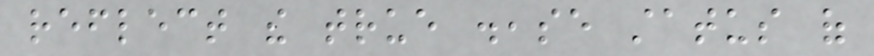reflect the true disease status of
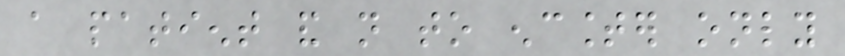a patient and not to encounter only
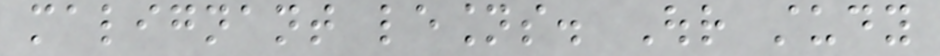malignant lesions. Our study
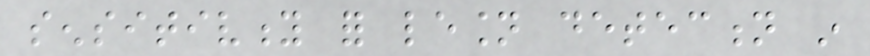sensitivity for lesion detection in
